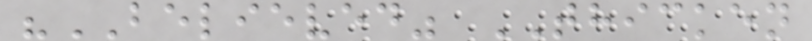"BELIEVED" THICKEN
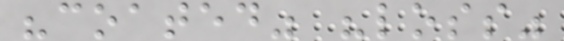"coated" "loss"
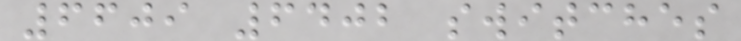6609 6402 switches
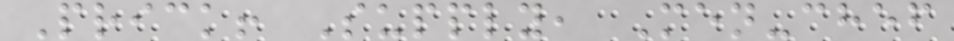Prick! Supply, Men-chef
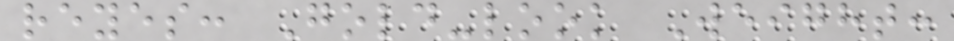reyes: Gold-look Weight:
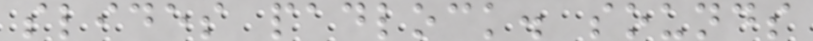slides padlock. sounds
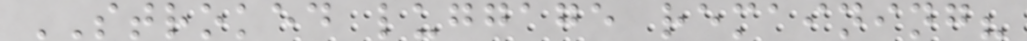STROKED luggage remaining?
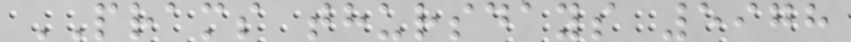PRAMS thursdays 5978
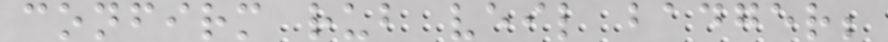confirm rub veil badger;
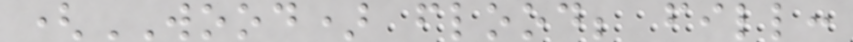(WOOD) flood; fill:
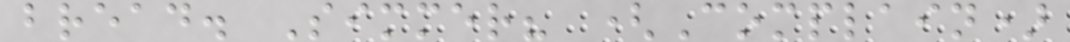bread. Simmer? (Complain)
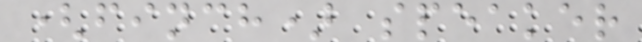(finch) speaker
